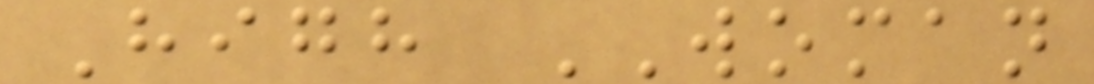High WOMAN
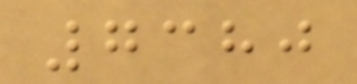7380
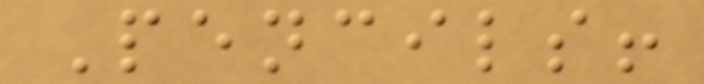Pencils!
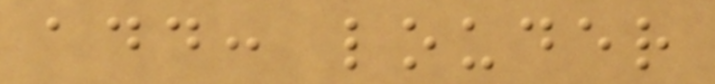add: louder
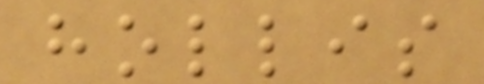hollis
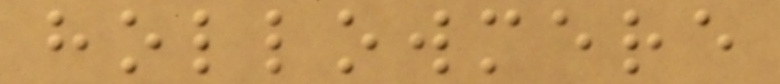hollowmere
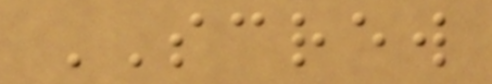SCREW
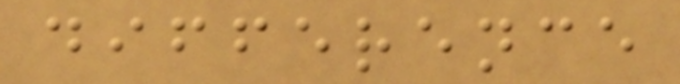difference
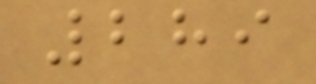289
